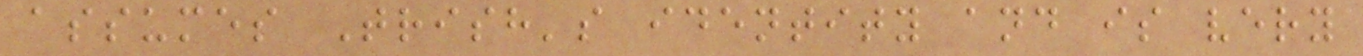assumes Trish's identity and is very
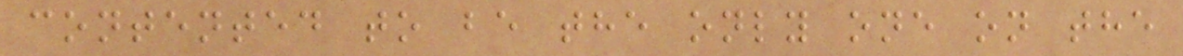contented to be the only one on the
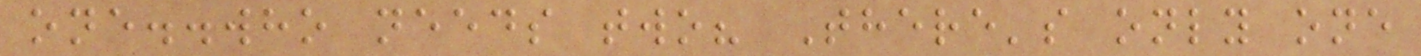one..who needs two? There's only one
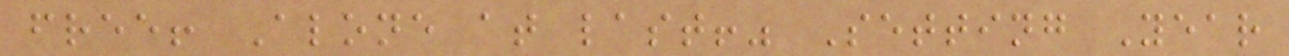free! Alone at last!" Setting Year
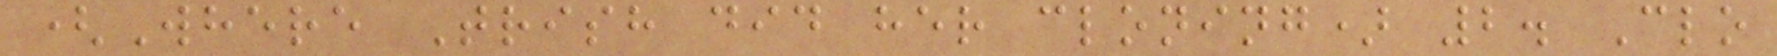(Where Trish did her cloning) 2. Clo
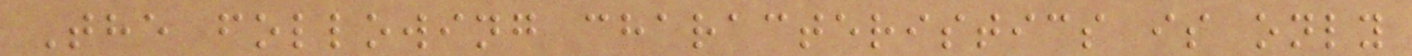The following characteristics is only
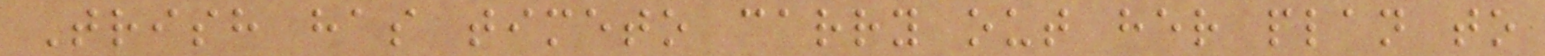Trish has timeto carry out her plan to
